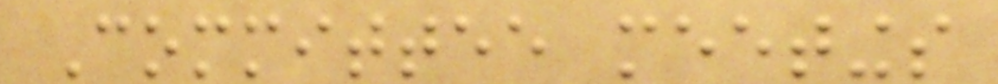Committee meetings
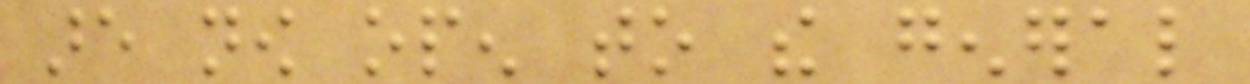are now open to the general
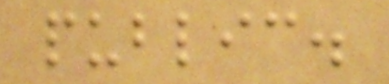public.
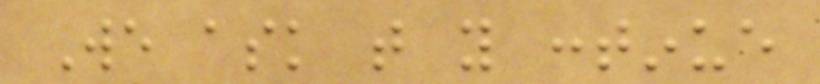We ask that you continue
